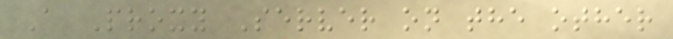A Proxy Server on the other
